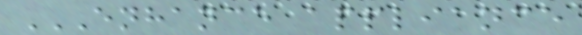ENHANCE APPLIANCE
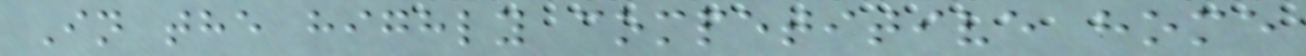In the highly competitive home
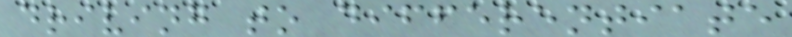driving to differentiate
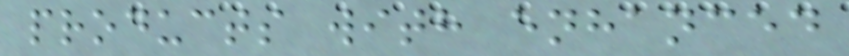products with enhanced
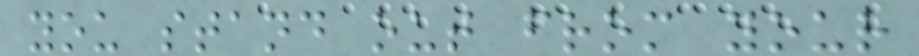you stand out from your
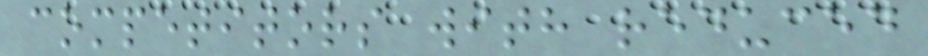competitors with reduced
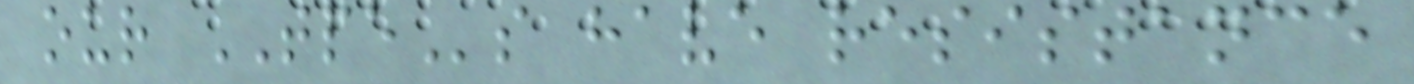our TPEs have resistance
